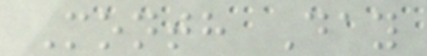Month Day
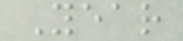Year
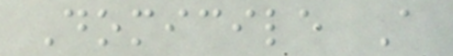Domicile A
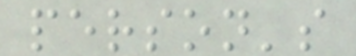person's
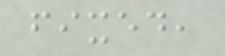fixed,
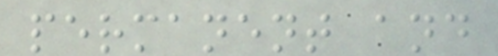permanent and
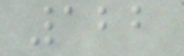122
